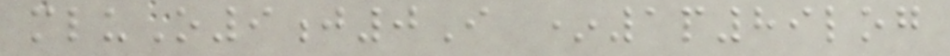mluO9j0I *1p89log
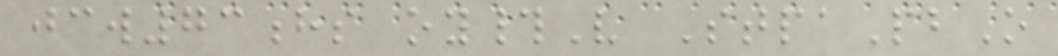jcw73hs oy#V StpaPbO
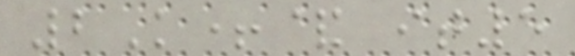2K+& it5
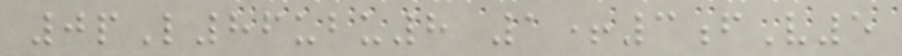0pL86ubu8 1+3fV5
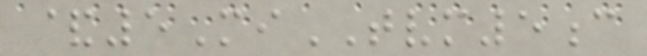&5MiTVM5c
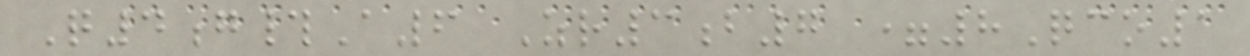Q4g#A6 Zr3b7 =8Qco1
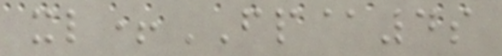xl+FP@4s
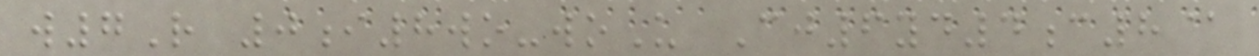w7R 0i8wo-woU Cj6yd4c8@
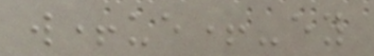w+ue+-ey
